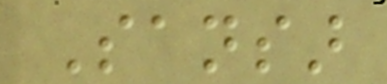Sansar
